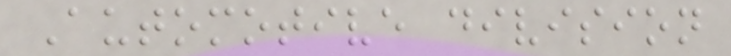Automotive division
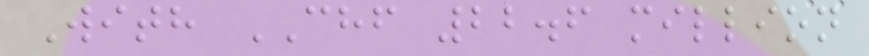With CHF 22.6 million
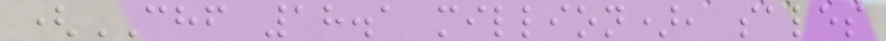(CHF 18.1 million), sales
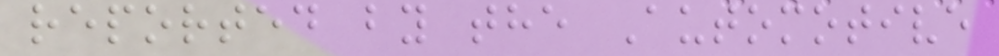reported by the Automotive
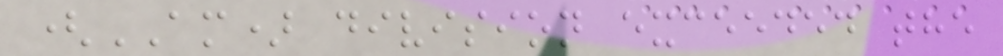(AM) division exceeded the
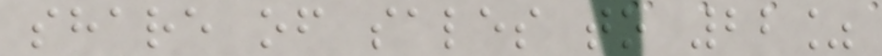share of sales to 22%
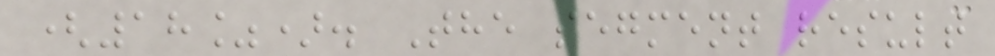(18%). The segment result
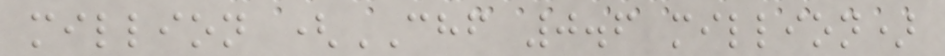million (CHF 0.6 million)
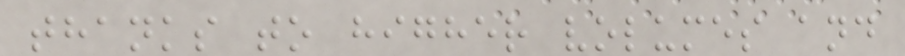thanks to higher volumes and
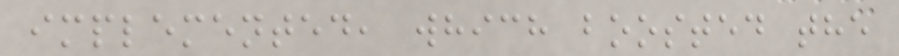implemented, which boosted the
